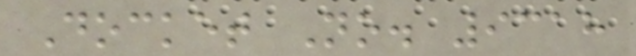Docket No. 9318
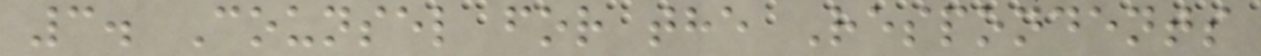3. Counsel for the Respondents
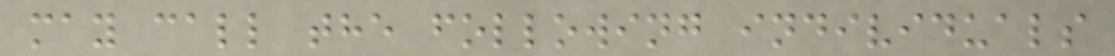may call the following individuals
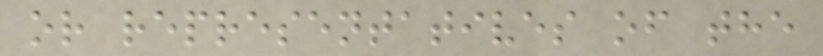or representatives of the
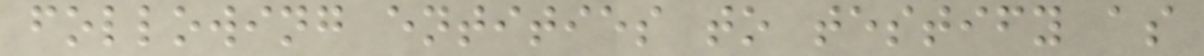following entities to testify as
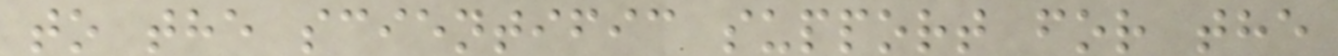to the scientific support for the
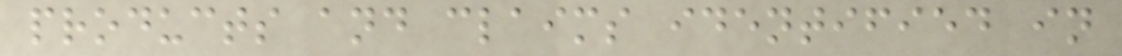products and claims identified in
